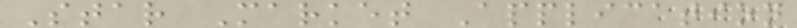Star Market Application
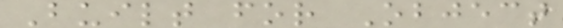Built for Object
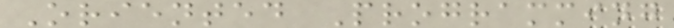Oriented Programming
